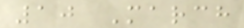10 March
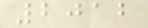2012
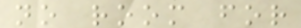no room for
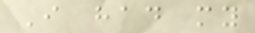I had my
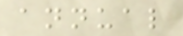annual
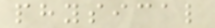physical
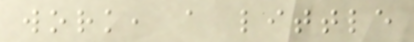work, a little
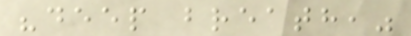"deep breath,"
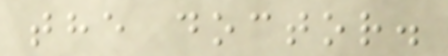the doctor.
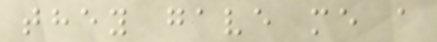they gave me a
